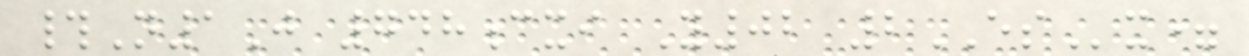#N1J 748cxi Y02 2ESx=
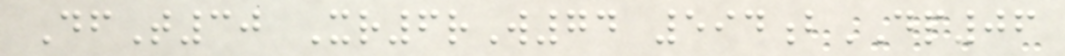DfT30 Xr6rW74 594bDP06
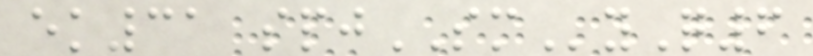ek31 spjSMyQ6
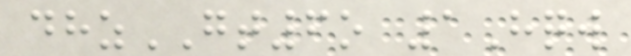dhzGT6o 1Hqw
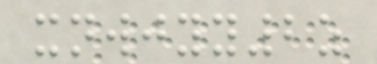xnwjyy2z
